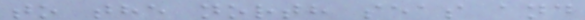to the north seas and
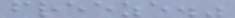freeze."
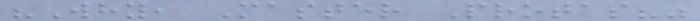"Why, Master Protas?"
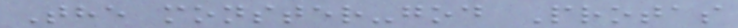The monster-god Protas
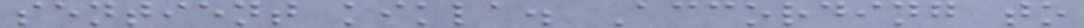sentient kikla. According to
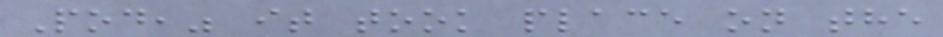Pod," it took place on the
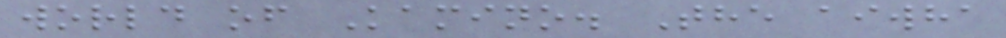world of Kamino. The aiwha
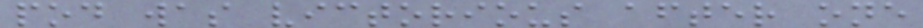pod was victorious after one
